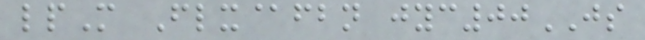lpM Flx@fbn jyc00JS
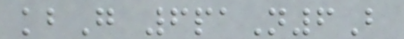kbG 6paN6B
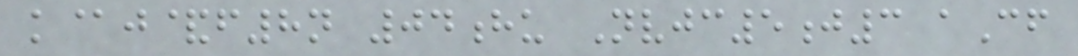k@j&f8n 04hu Nvjc5j3 aCf
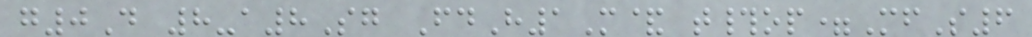g0D 8-a8Sg FdH1M& t#op=MfS6
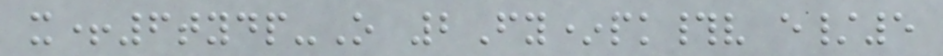x+6tydp-O 2Fy*pk#v e/5
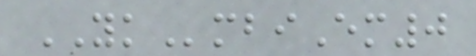YKmbiEm0
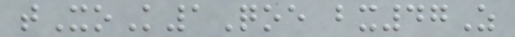tXoK1Qoe bx47Z
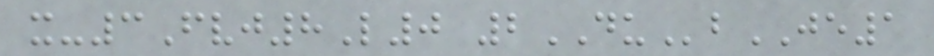x-3Fvj8L0 2DUbJE1
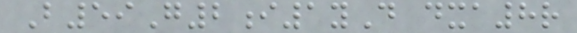B59G2i1yD dxa8r
